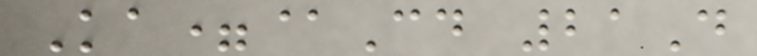Ka=@Cd 21D
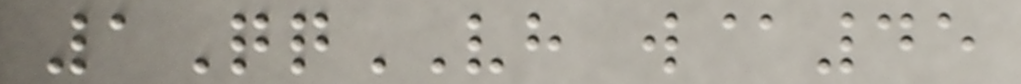1QqVH w@45
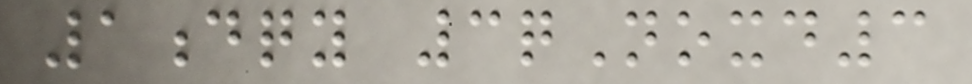1dqy 3qNoxd3
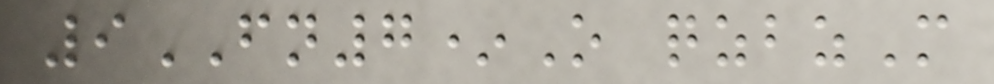9FN7*O qzbzM
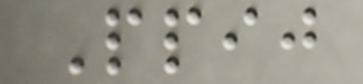Ppij
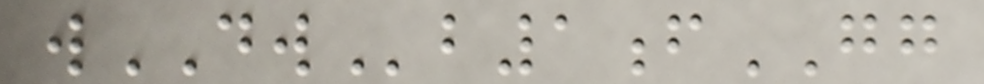wDWb1fGG
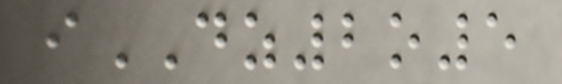iDZ2o5
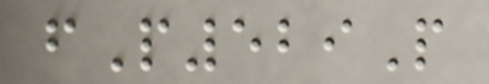fP529P
